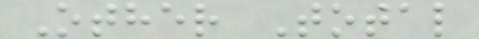Other Total
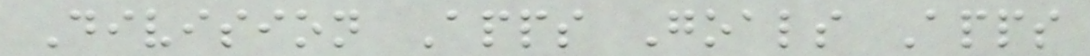Division Apps Goals Apps
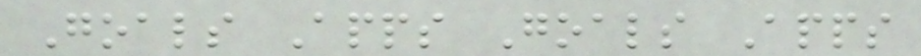Goals Apps Goals Apps
